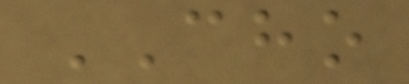CHO
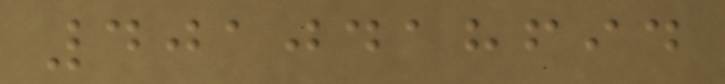4010418694
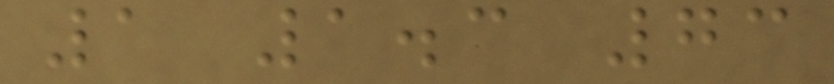1 1.3 73
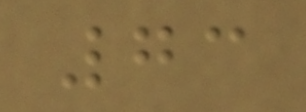73
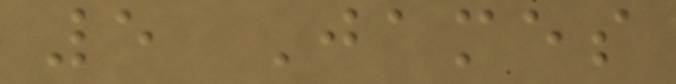5 James
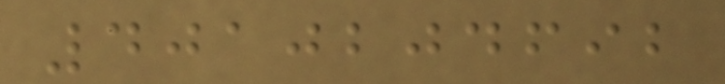4010204692
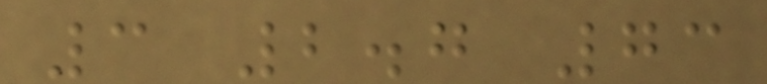3 2.7 73
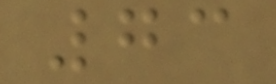73
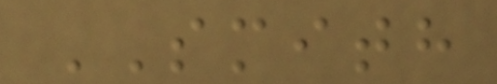SMITH
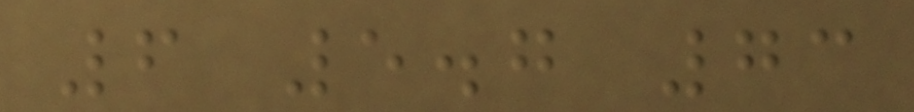6 5.7 73
